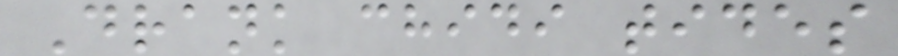Drank chidi tides
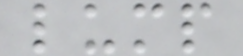lump
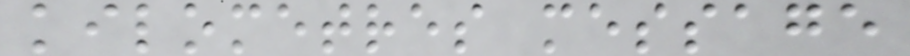kilometres message
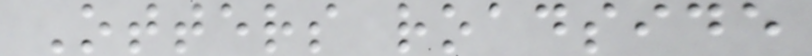Otters roadside
